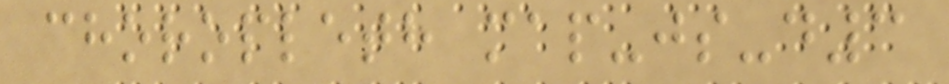choropleth map-js-d3
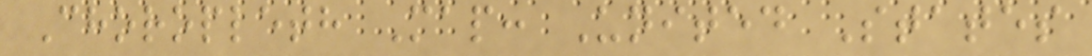Choropleth Map: United States
